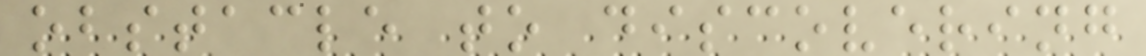obstacle to discovering
